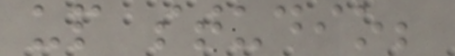up studio;
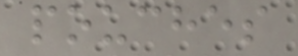pouches
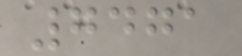7471
